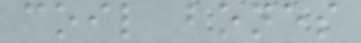coil bones
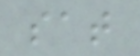sat
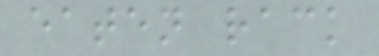eaten rack
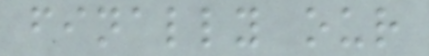finally our
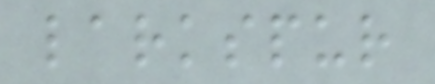larkspur
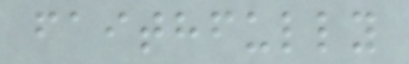faithfully
